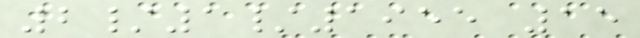2/1/1955 15
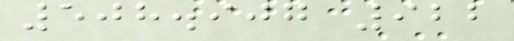508.907 922
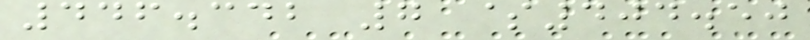446.342 7 $404.50
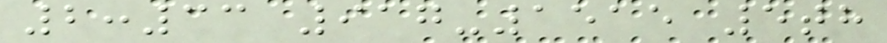2:33 917-1515 5th
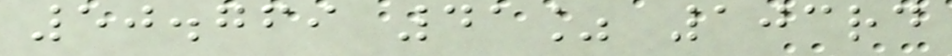50.769 41% 103rd
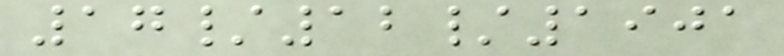17/12/1901
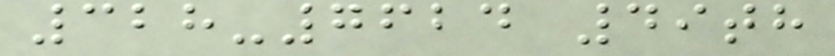328-7624 49th
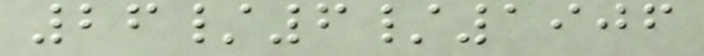26/6/1906
